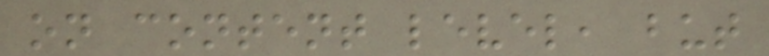on content level, but
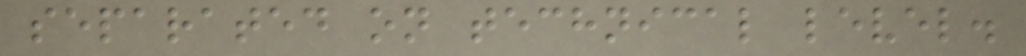separated on technical level.
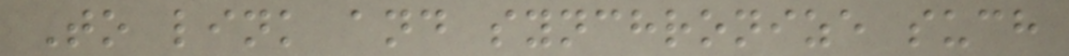To link and synchronize such
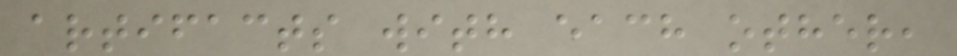artifacts with each other,
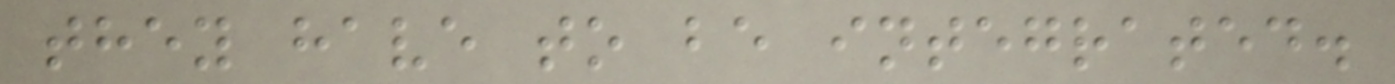they have to be integrated.
